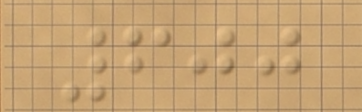600
